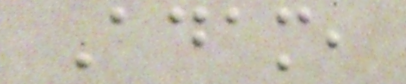Adam,
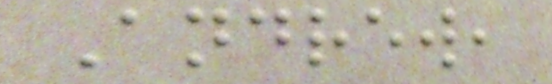Andrew,
